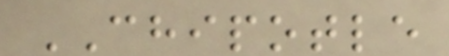CHIPOTLE
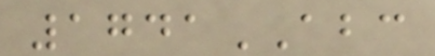1741ABC
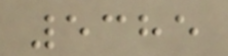5385
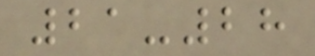21-28
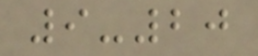9-20
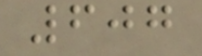607
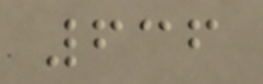636
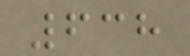638
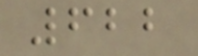622
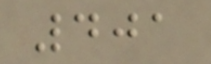401
